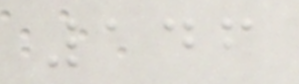146
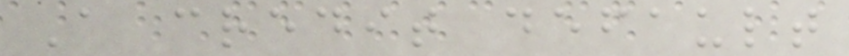A credit default
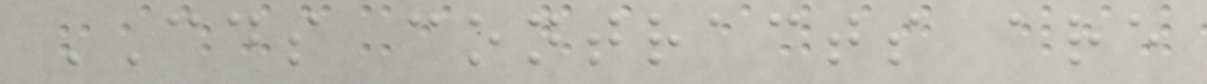CDS contracts are
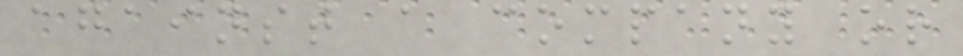against a company or
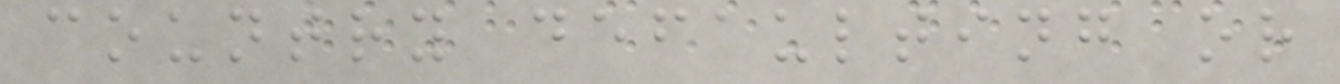country defaulting or
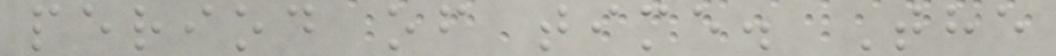period of time. The
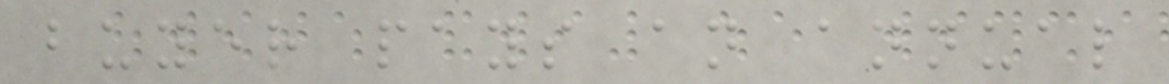buyer pays an annual
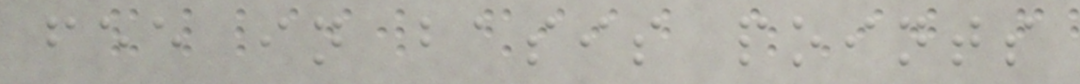fee in basis points
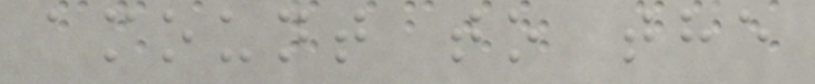amount to the
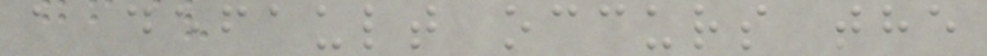a default occurs the
